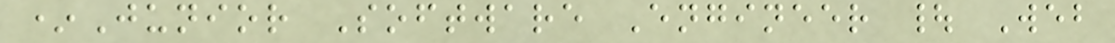*Junior Software Engineer | Web
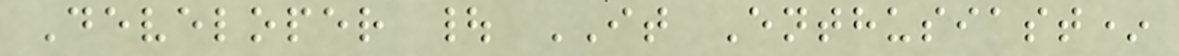Developer | IT Enthusiast*
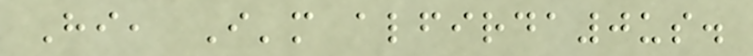Hi, I'm alfirda0us.
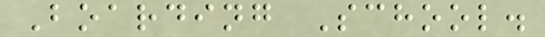Boarding School.
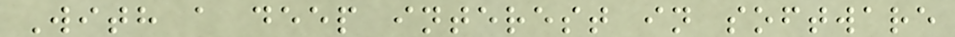With a deep interest in software
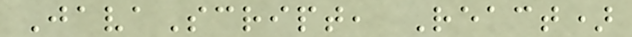JavaScript, React)
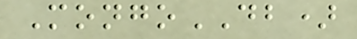MongoDB)
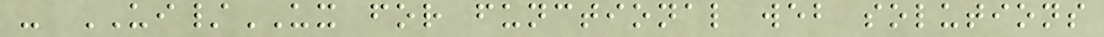- UI/UX for functional web solutions
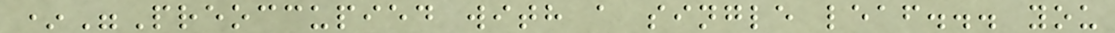*"Preoccupied with a single leaf... you
